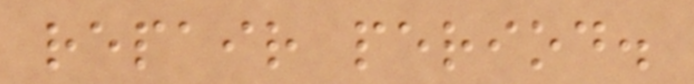repair period.
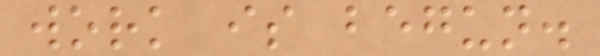work is begun.
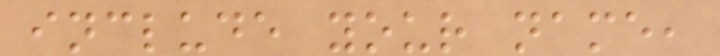include your name,
